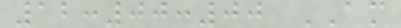12:00:00 AM
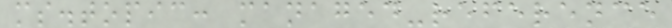ms.topic: managed-reference
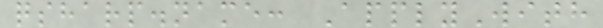qsharp.name: ApplyWith
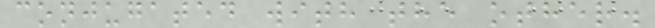conjugated with the other.
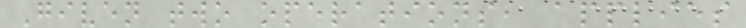Given two operations, applies
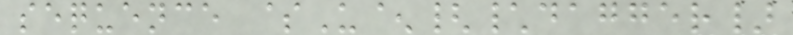sequence $U^{\dagger}
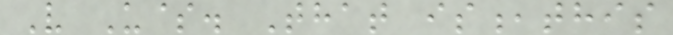V U$. That is,this
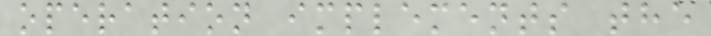operation implements the
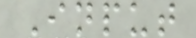Input
